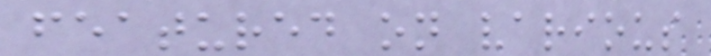featured on various
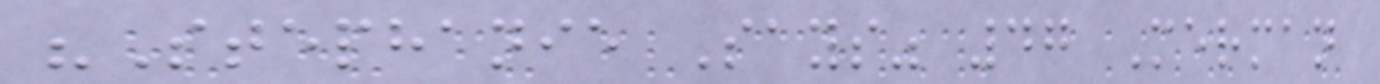"Stephanie Says" 47 Merman
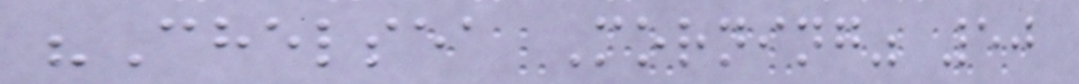"Chelsea Morning" 50
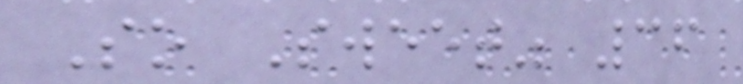So Sweet" 36
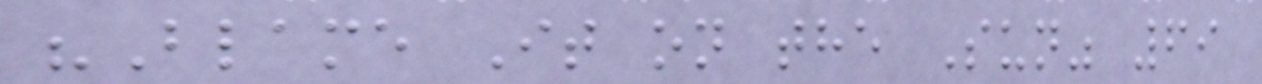"Blame It on the Sun" 69
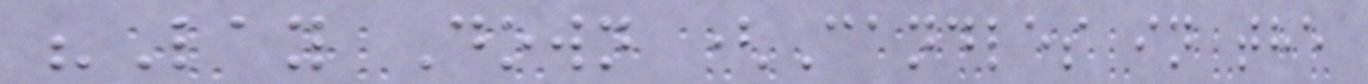"Lay Down (Candles in the
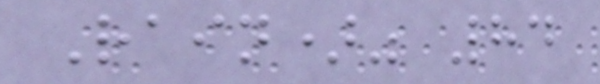Rain)" 84
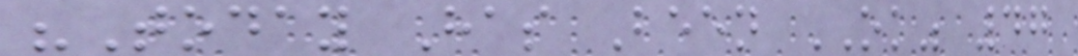"Today Has Been OK" 47
